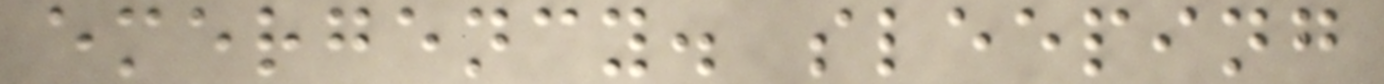emergency. sleeping
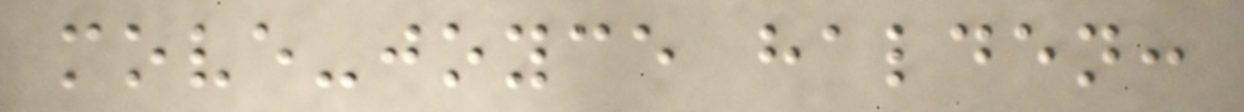move-joyce halden:
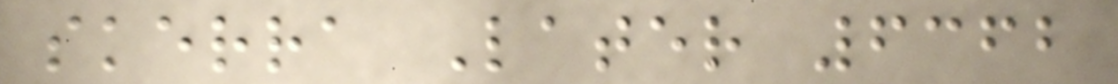skerra Later 6362
